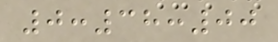0:38:00
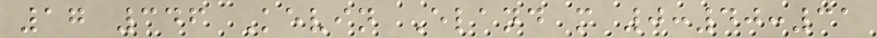17 346 Kevin Eland m 0:40:31
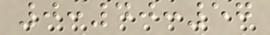0:40:57
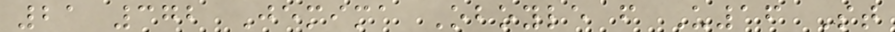21 372 Jemima Oboyle f U16 St
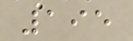195
